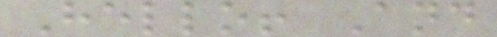Hello! And
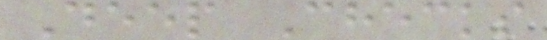Deep Checks
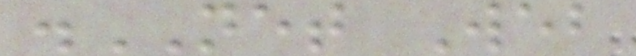.NET Web
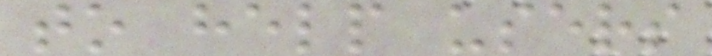to help users
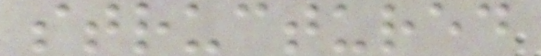structured
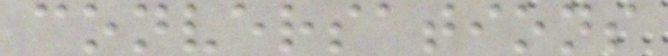conversations
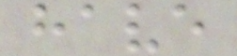have
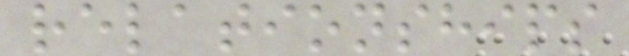relationships
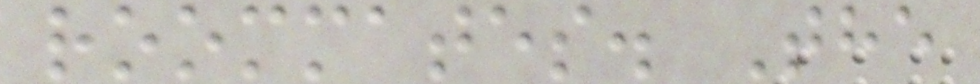roommates. The
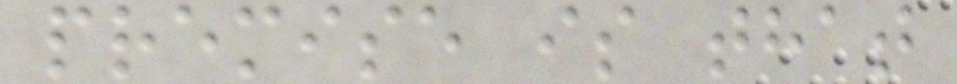premise is that
